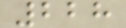228
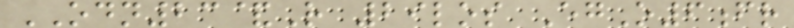ODN23&R 29los EgO6fr
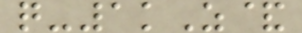q-1kZ&
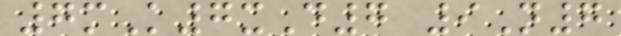7mK7xD7 9N7
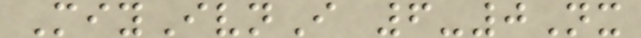MiyIvnI 6-0Nx
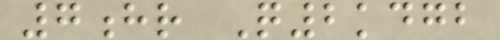7hr Q2kdgb
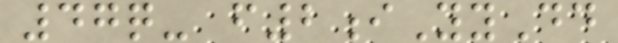47q- f2iYyDd
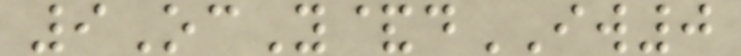9OcY&dIW0
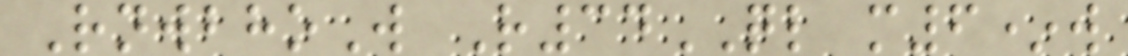RnwbhoW R34QL m6*w
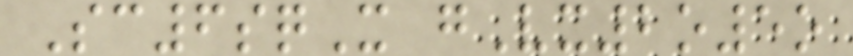Sc6sqX gVx2o5o
